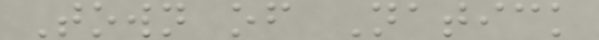Town of Natick
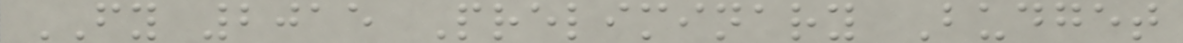FY 2015 Preliminary Budget
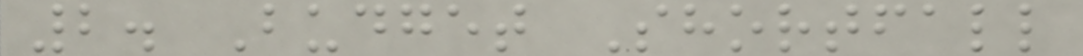2. Budget Shortfall
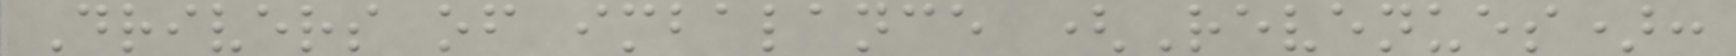Drivers of imbalance (Revenues):
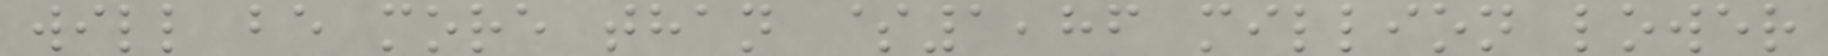will be more than $1,86 million lower
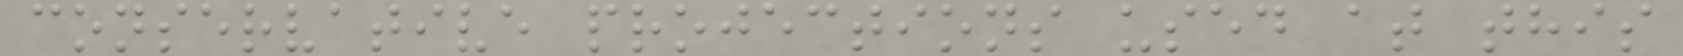conservative projections used at this
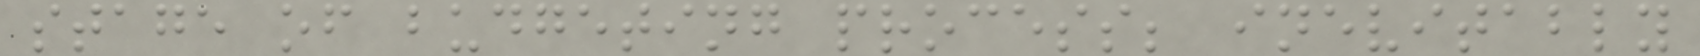stage of budgeting process; inevitably
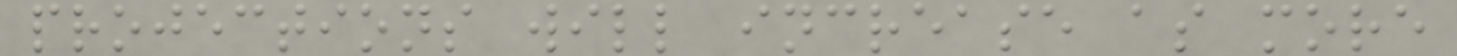projections will increase as more
